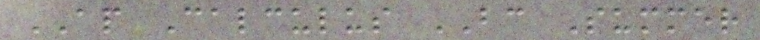AP Calculus BC Summer
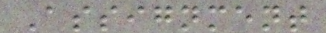Assignment
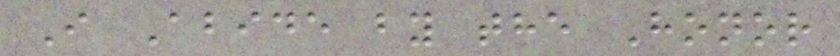I Abide by the Honor
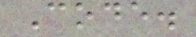Code.
